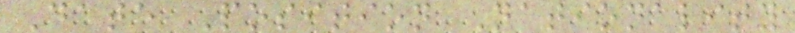Date Position Nationality
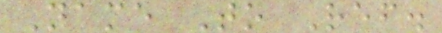Name To Ref.
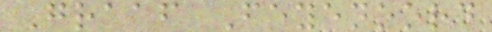Graaf Feyenoord
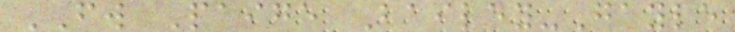FW Paige Bailey-Gayle
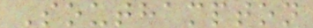Southampton
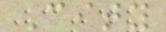City
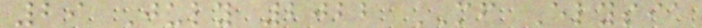29 July 2022 MF Elysia
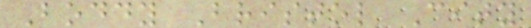Boddy Bristol City
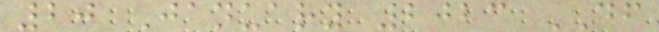20 January 2023 DF
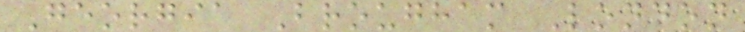Georgia Brougham London
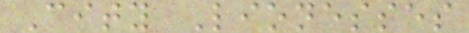City Lionesses
